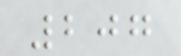207
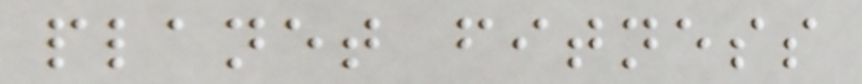planet fitness
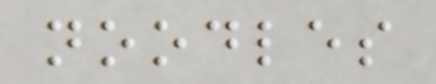noodles
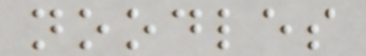noodles
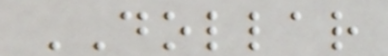DOLLAR
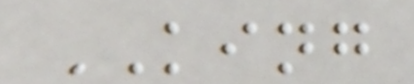KING
